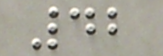42
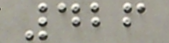426
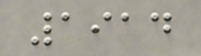1914
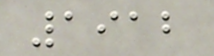1912
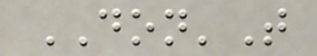DON'T
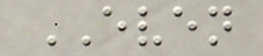EVEN
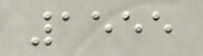1555
